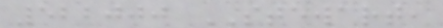522000 STEWART,
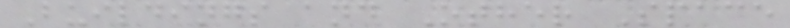Buildings and Other Space
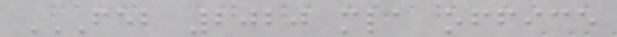FEB 2020 MLA OFFICE
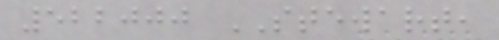522000 STEWART,
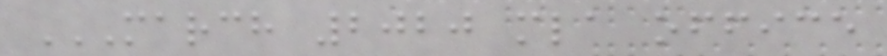MARCH 2020 MLA OFFICE
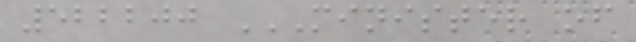522200 MINISTER OF
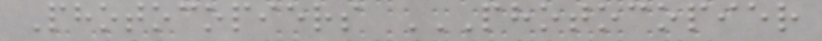Photocopiers PHOTOCOPIER
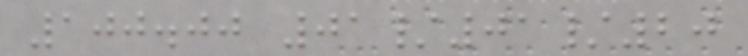100.00 01/01/20
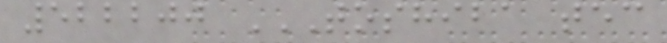522200 TOSHIBA TEC
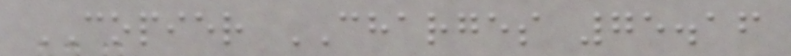COPIER CHARGES 75.16
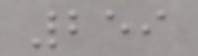259
